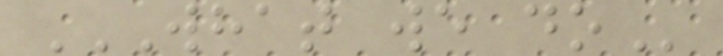WHAT WE DO
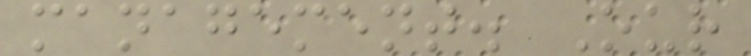management. Our
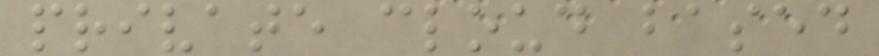private cloud based
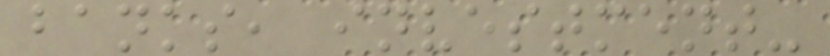banks, investment-
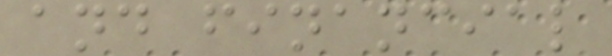and financial
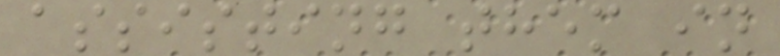assisting them in
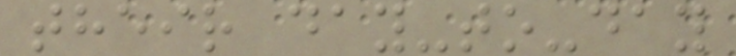their day-to-day
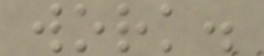work.
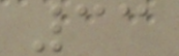33
